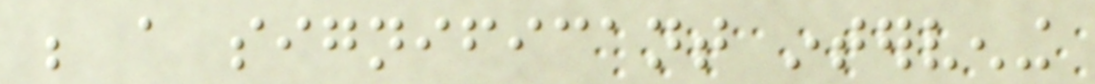be a significant intervening
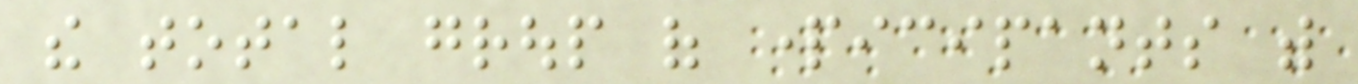the total group of participants with
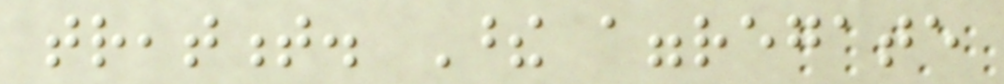treatment. These aggregate
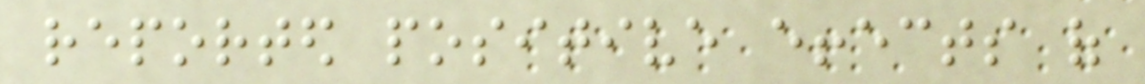reported positive effects of
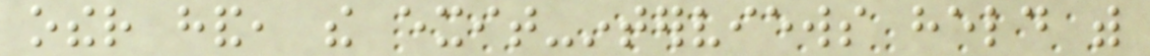other hand, the exit-interviews held with
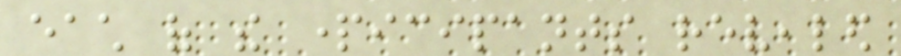each of the participants revealed
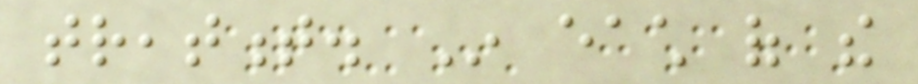treatment. In each of the
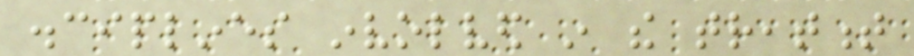disciplines involved in the treatment
